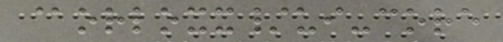@orloxx/ui-core
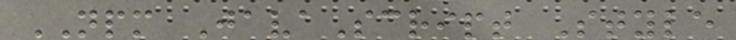NPM JavaScript Style
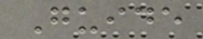Guide
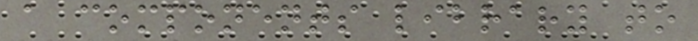a components library to
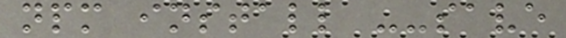npm install --save
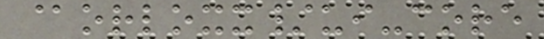@orloxx/ui-core
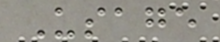Usage
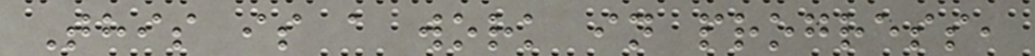This is a work in progress,
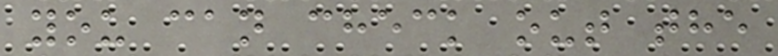you can check out the
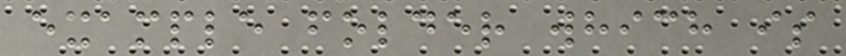example folder which is
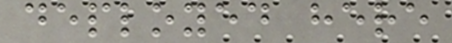deployed here
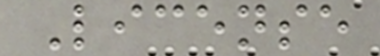License
